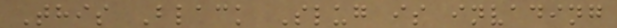This Black Slug is invading
